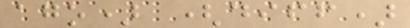ago) (diff)
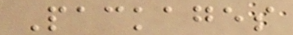Packages
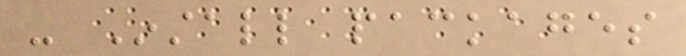- Install packages
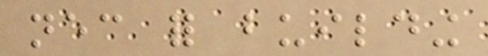necessary for building
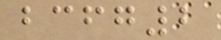bcfg2
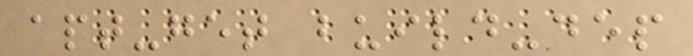apt-get build-dep
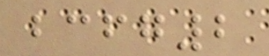bcfg2
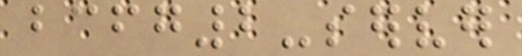bcfg2-server
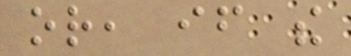or, if the
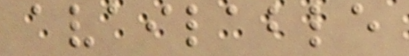available
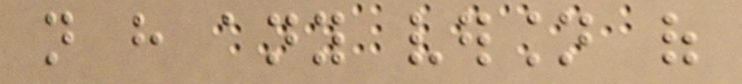not have any version of
